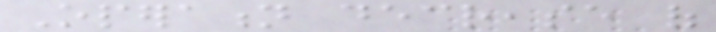Operation decrease of
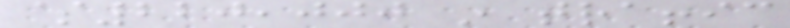$220,000 in traffic
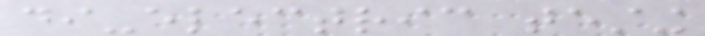di-electric testing
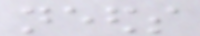needs
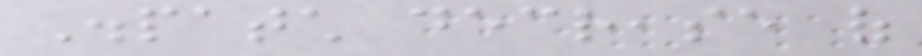Dispatch decrease of
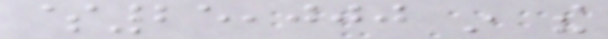$25,000 in the
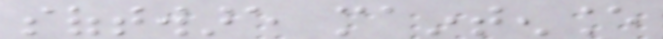software maintenance
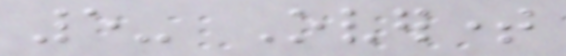5- Overtime
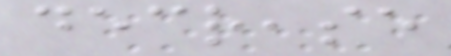decrease
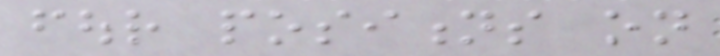four positions on
